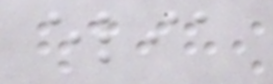elia
